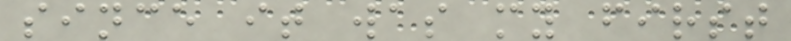since it was my first
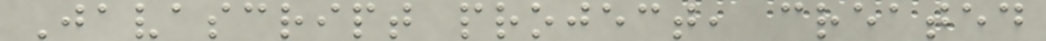Javascript project, created
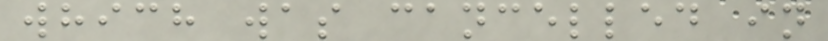which was cancelled in
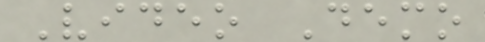Video Demo
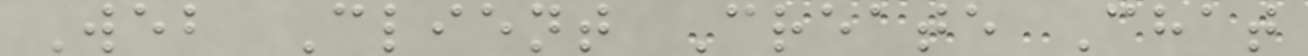Web Client Create Chat
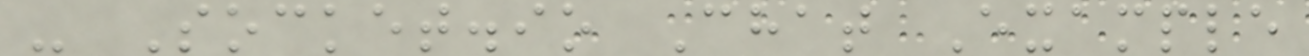- Socket.io Chat Example
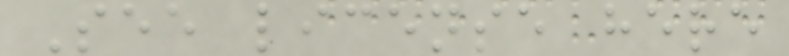See license here
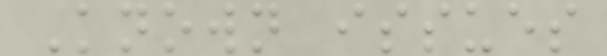Known issues
